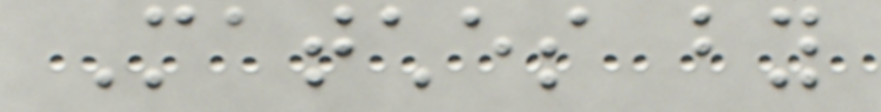Matches by
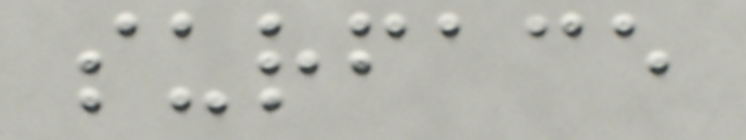surface
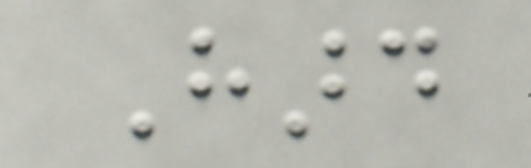Hard
